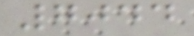7044
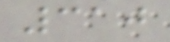310
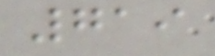719
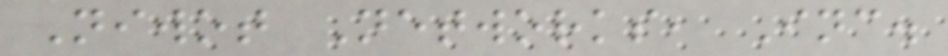Niwot Networks, Inc.
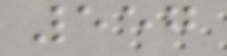557
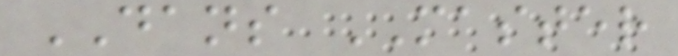DANS MASTER
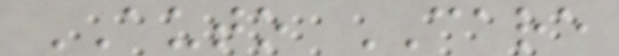AUTO CARE
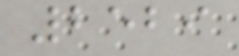2529
